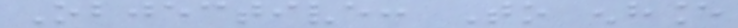Objective: To enhance
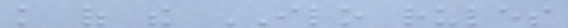knowledge of the ILO rules
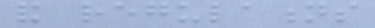and regulations
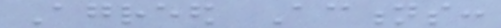Agreed Actions:
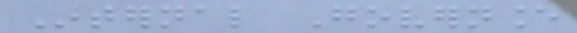Internal Governance
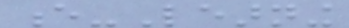e-Learning
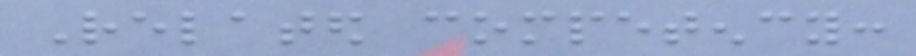Related competency:
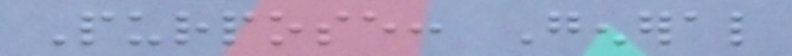Purpose: General
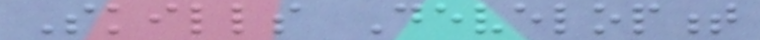Skills Development
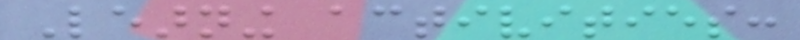Learning activities:
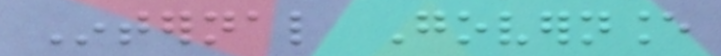Internal Governance
